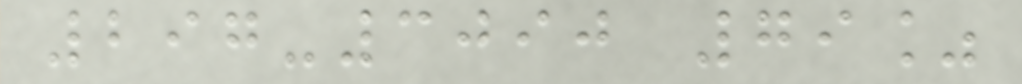297-3090 79%
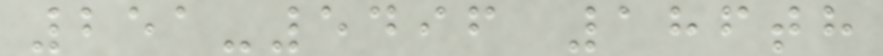251-5496 186th
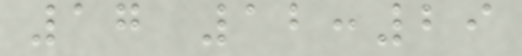17 12:29
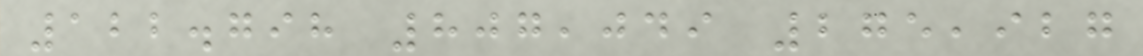122.798 807,049 275,927
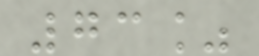73%
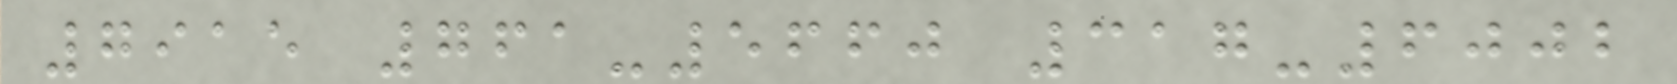7915 761-5660 317-6002
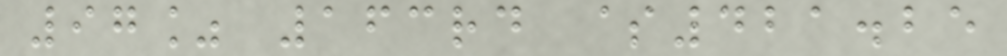97% 163rd $421.25
